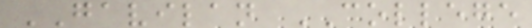GAVILAN COLLEGE
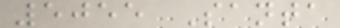5055 Santa
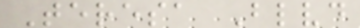Teresa Blvd
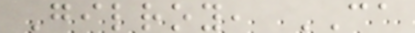Gilroy, CA
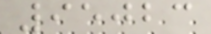95023
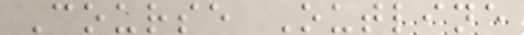Course Outline
